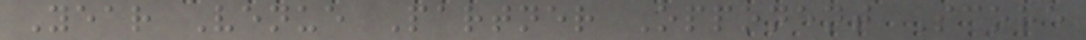Year Venue Partner Opponent Score
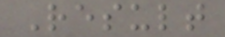Result
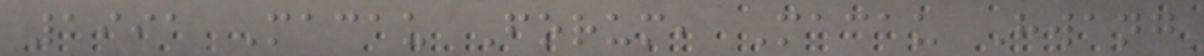1991 Macau Forum, Macau Hwang
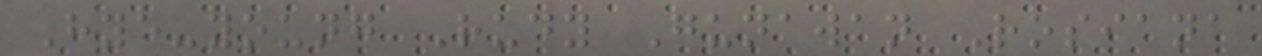Hye-young Rudy Gunawan Rosiana
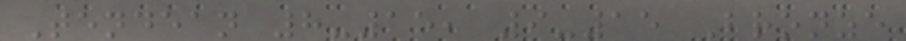Tendean 8-15, 9-15 Bronze
